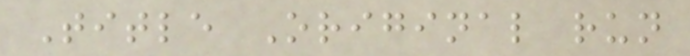Title Original run
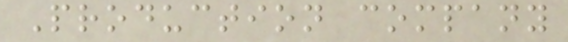Production company
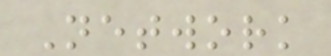Network
